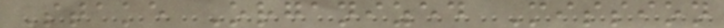Stake Organized Mission
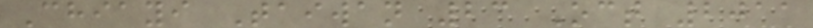Chiayi Taiwan 23 Oct 2011
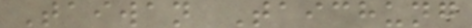Taiwan Taichung
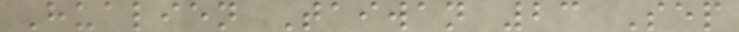Hualien Taiwan 23 Sep
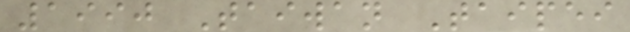1990 Taiwan Taipei
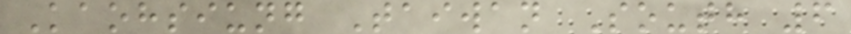Kaohsiung Taiwan South 6
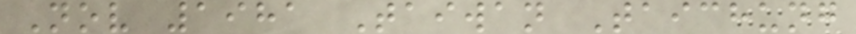Nov 1981 Taiwan Taichung
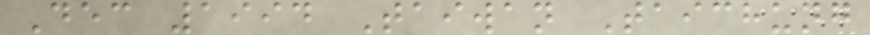Dec 1994 Taiwan Taichung
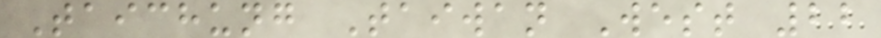Taichung Taiwan West 22
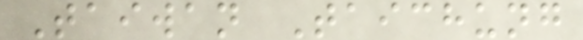Taiwan Taichung
